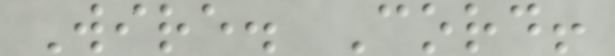Wire. Cord!
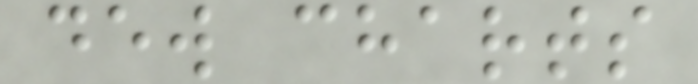dew charts
